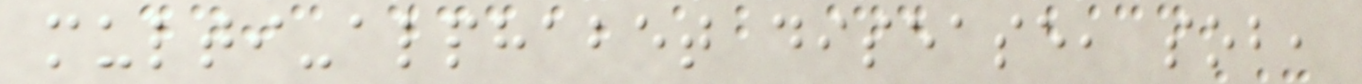multi-alphabet disease, sob,
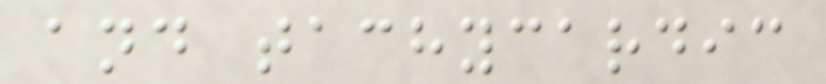and tachycardic
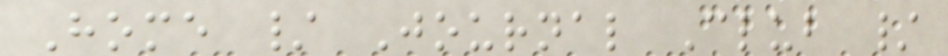Home / Journal Club /
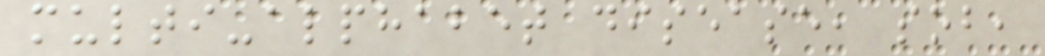multi-alphabet disease, sob,
